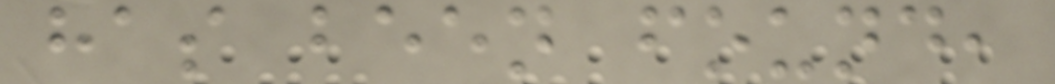has been found,
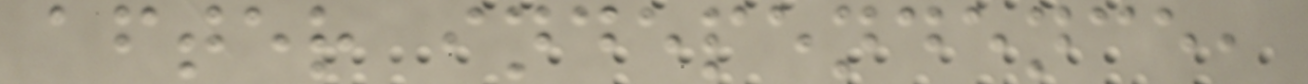after independence,
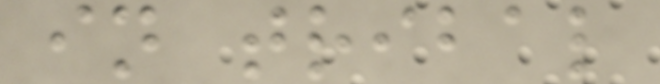in tribal
